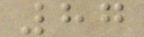87
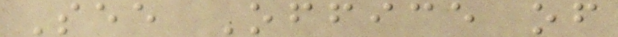See Office of
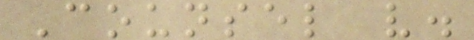Counsel v.
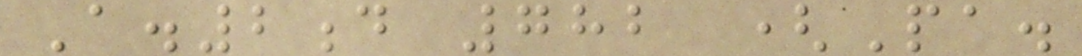A.2d 782 (Pa.
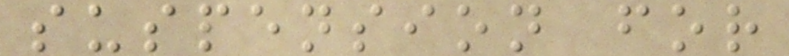suspension for
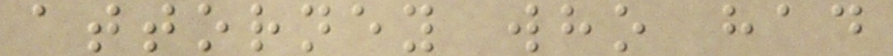attorney who had
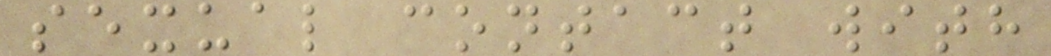sexual contact with
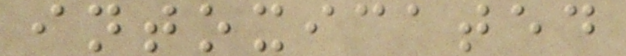intoxicated
